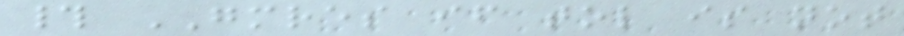# GMRES if tol is not
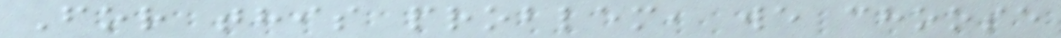For this problem, we choose
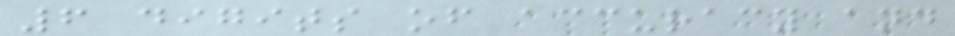6 digits of accuracy and
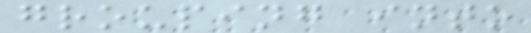grouping into
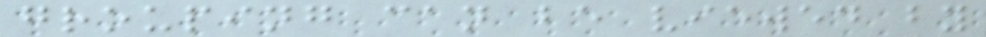grouping can be viewed by
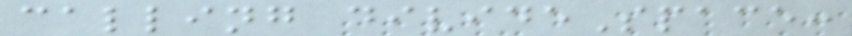calling divideSpace:
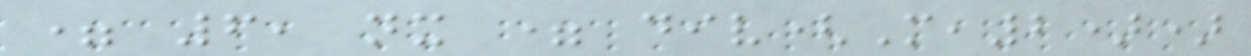= 6, nx = div(M,2))
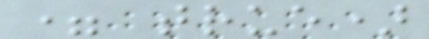= true)
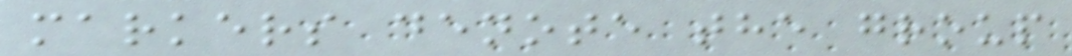markers denote the group
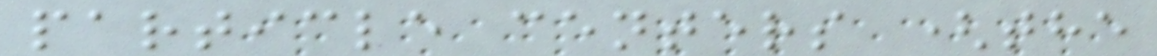particle centers (the
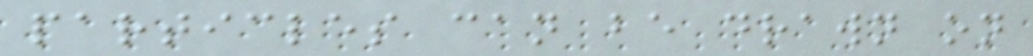particles can be drawn on
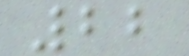22
